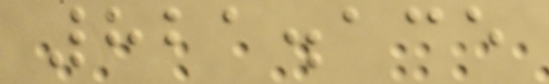821.135
